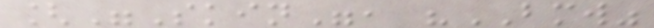["Skin", "BMW"
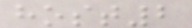host2
